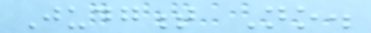Judgment No.
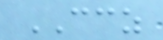CCZ
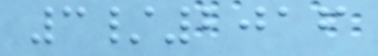3/2016
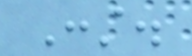Const.
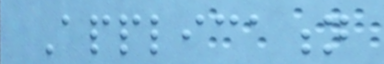Application
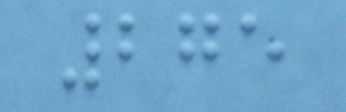275
